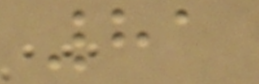81
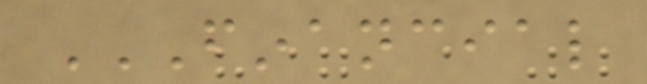FINANCIAL
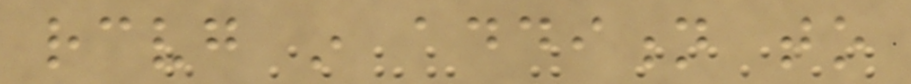receiving in addition to
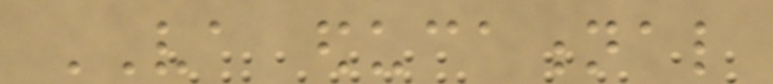VA educational
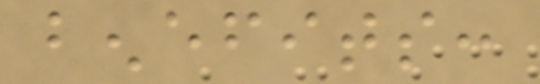benefits:
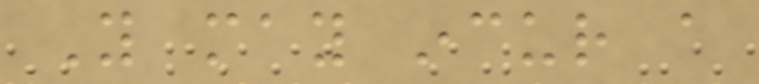You may incur a
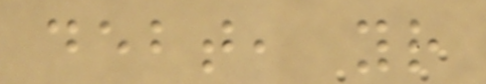debt, your
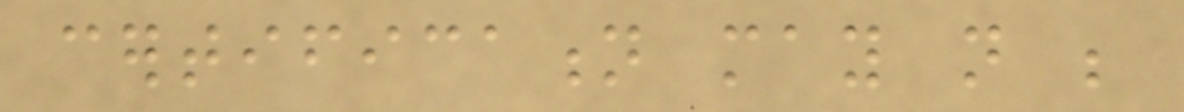certification may not be
